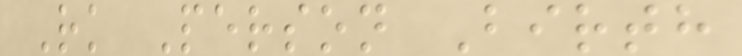Rk Person Birth
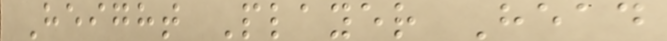Height Player Head
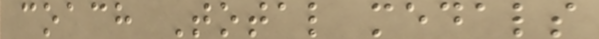coach Total medals
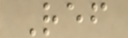Ref
